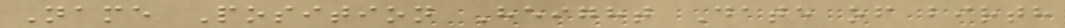Name Position Height Date of birth
